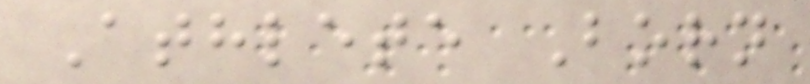Athlete Born
